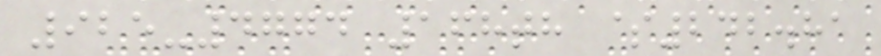925-4774 168th $242.81
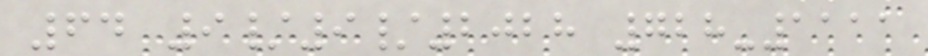64 9/9/2028 728-1111
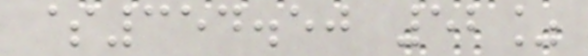$354.50 52%
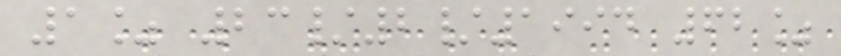1% 23/2/1994 62%
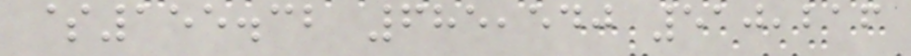$155.32 685,540 510,216
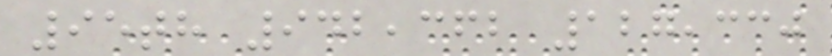95th 942,362 127,330
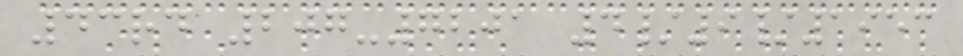43rd 207-7201 4/9/1953
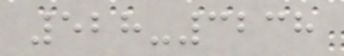528-3238
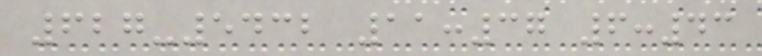627-5432 11:37 6:43
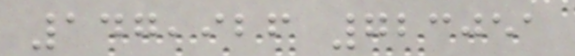147,926 723051
